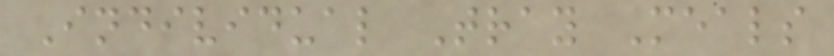Individual Tray Meals
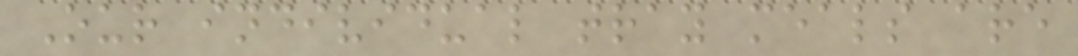Our individual tray meals are
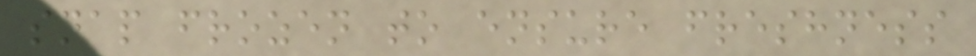snap frozen to ensure freshness
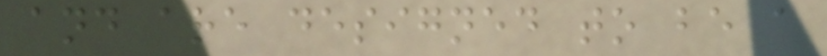and are designed to be a
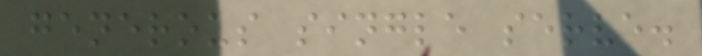generous single serve.
